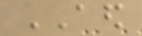AED
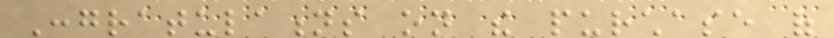Congratulations on the purchase of
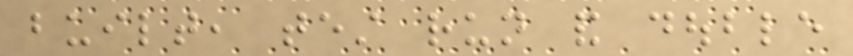built, test run and double
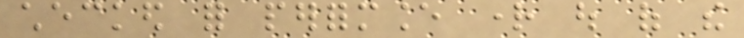checked for performance right out of the
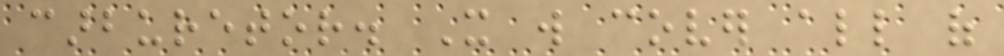carburetor. It will cover all of
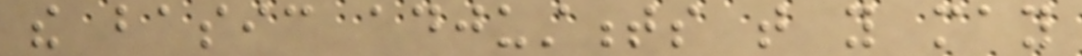the basic adjustments that you may
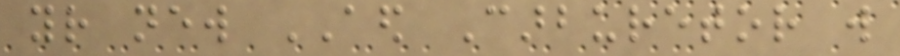your new AED Carburetor will
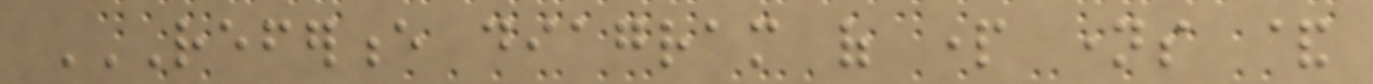REFERENCE DIAGRAM OF PART NAMES &
